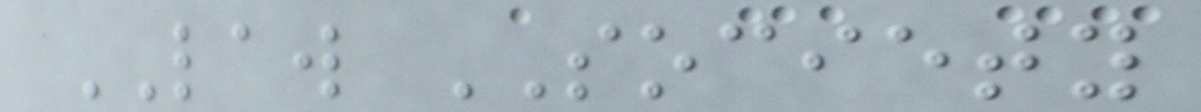LAW SOCIETY
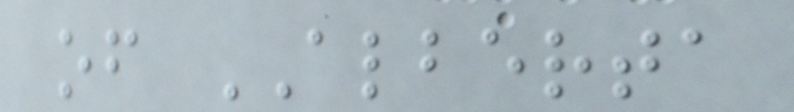of ALBERTA
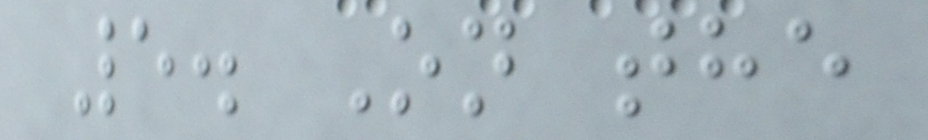5. On the
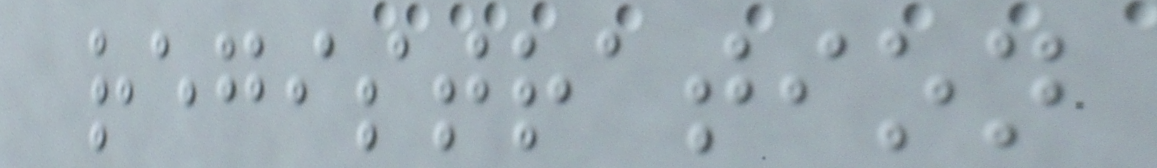registration
